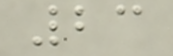23
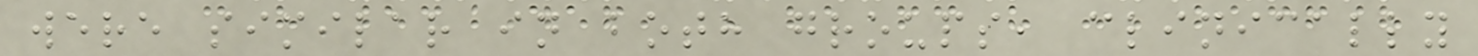were similar in both groups, clinically
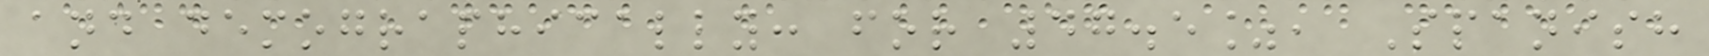and demographically: for 47.5%, Spanish
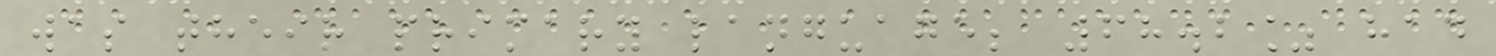was their primary language; 68.2% had
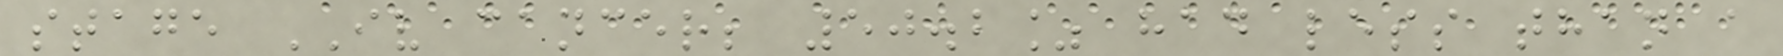stage IV cancer; 50.2% had less than a
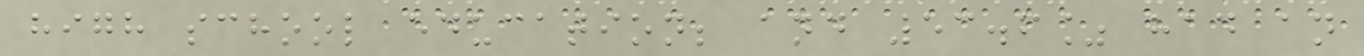high school education; and 53.6% had an
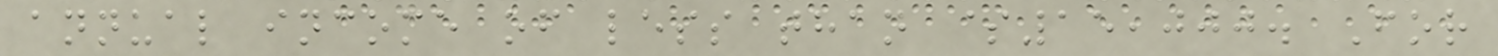annual income of less than $15,000. For
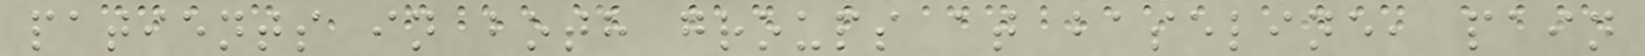patients in both groups at baseline, pain
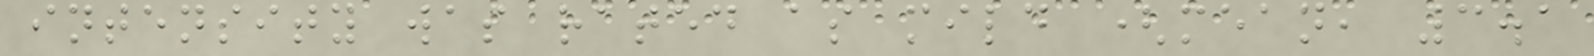intensity was rated as mild (mean, 3.1
